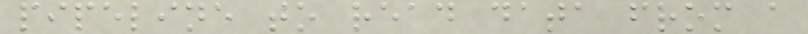pipeline to read data from a
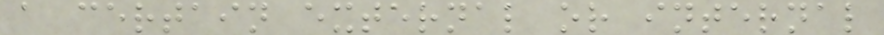a certain external or internal
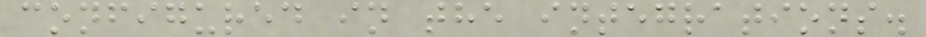configured in the integrations.
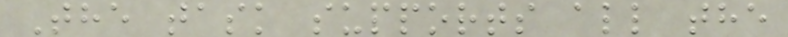The task supports all the
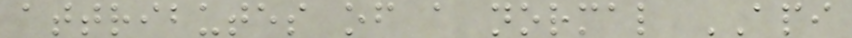attributes of a normal API
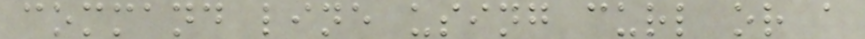command line using curl or a
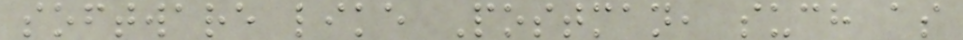software like Postman, such as
